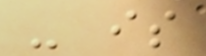- is
